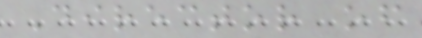Director of
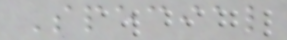Special
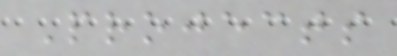Projects
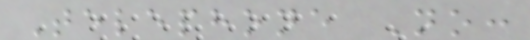Telephone No:
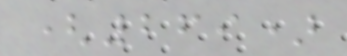(269)
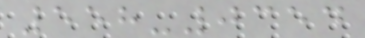558-0354
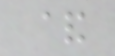&
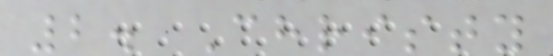2. Christy
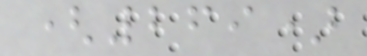(269)
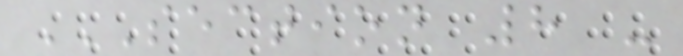SECTION 8 -
